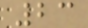23
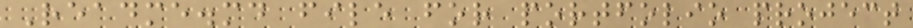Readme.md file for portfolio project
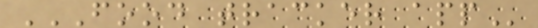FOOD TRACKER APP
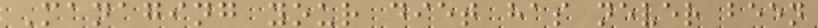Managing your diet has never been
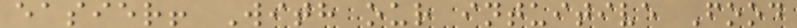easier! With our intuitive Food
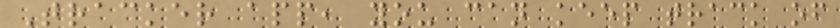Tracker app, you can keep track of
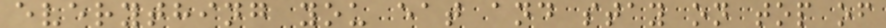everything you eat and stay on top of
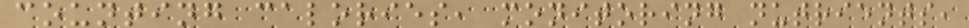counting calories, monitoring nutrients,
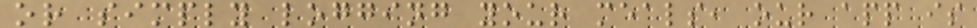or simply logging your meals, our app is
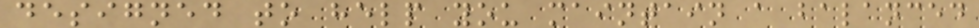designed to help you maintain a balanced
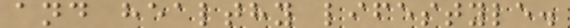and healthy lifestyle.
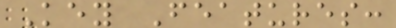Key Features:
